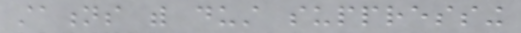stations with dust suppressing
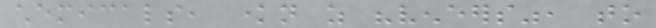chemicals, known as "veneers", to
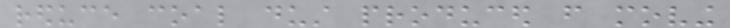reduce coal dust produced from moving
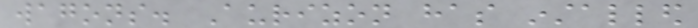wagons. Aurizon has installed
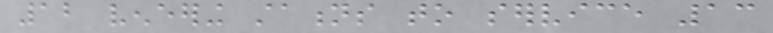12 veneering stations to service 13
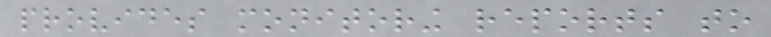provides monitoring reports to
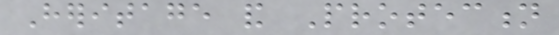Heritage and Protection
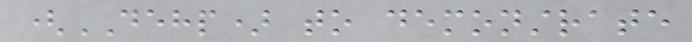(DEHP) to demonstrate
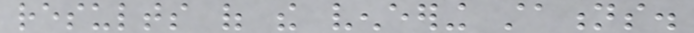results of the veneering stations.
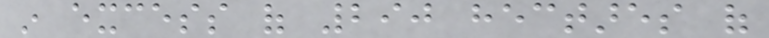in excess of 290 hectares of
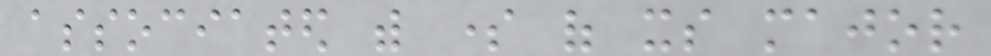associated with some of its major
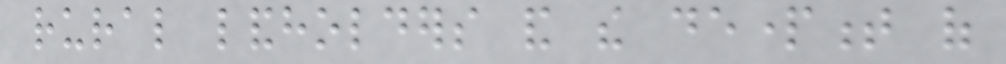rural landholders and the department of
